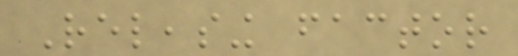Releasing factor
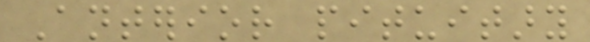Anterior pituitary
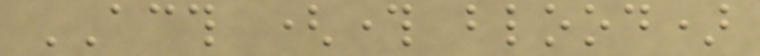ACTH (through blood)
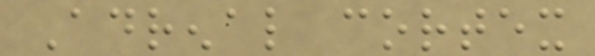Adrenal cortex
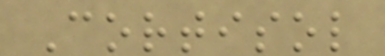Cortisol
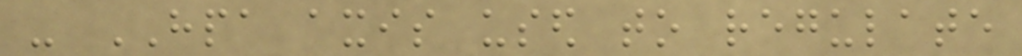- HPA axis used to regulate
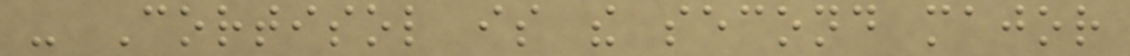- Cortisol is the second major
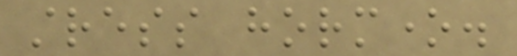stress hormone.
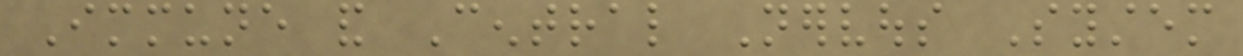Immune and Central Nervous System
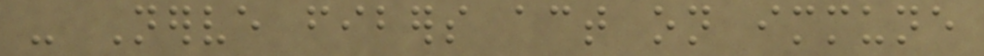- Nerve fibers act on immune
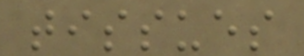tissues
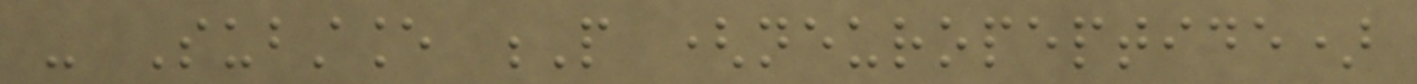- Substance P (neuropeptide)
